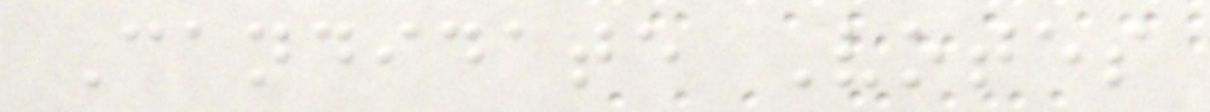Candidate Votes
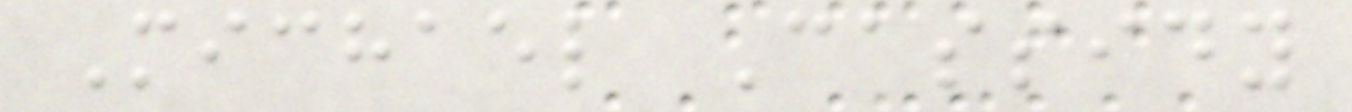Michael Cassidy
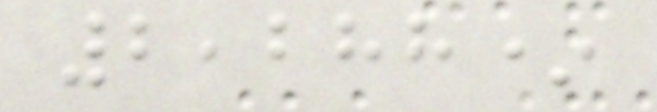2,288*
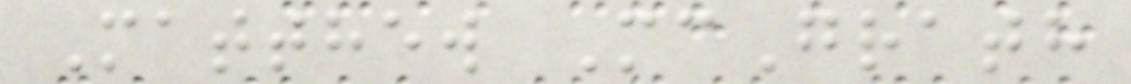Matthew McGrath
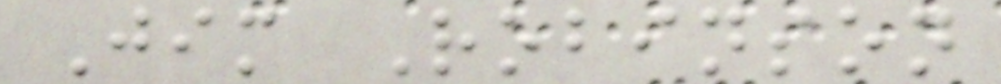Jim Robinson
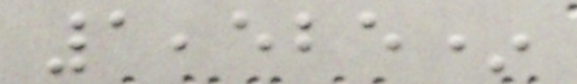1,525*
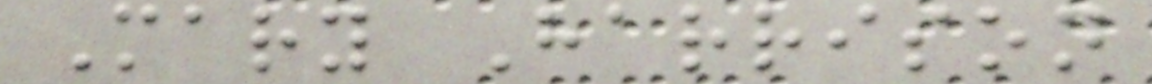Mary Harrison
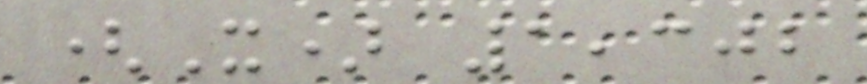(X) 1,302
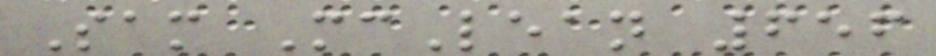Sam McLean 656
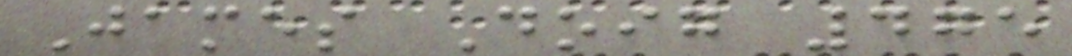James Doig 475
